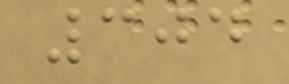304
